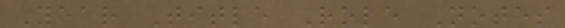Year Title Role Notes
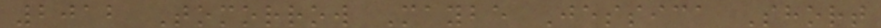2012 Tomorrow Maybe Jessica Short
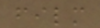film
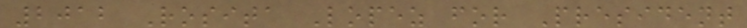2012 Rosita Lopez for President
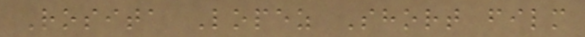Rosita Lopez Short film
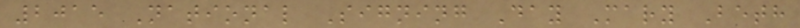2015 National Signing Day Mary Beth
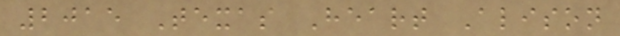2015 Texas Heart Alison
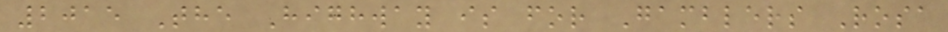2015 The Highway is for Gamblers Rosa
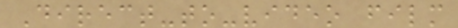Direct-to-video film
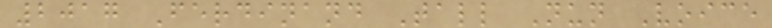2017 Ferdinand Tall Nun Voice
